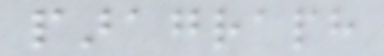paragraph
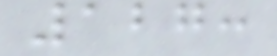127:
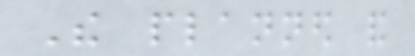The planned and
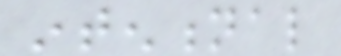intentional
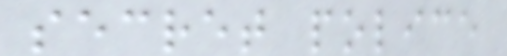secret police
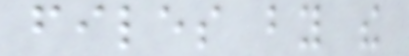files by the
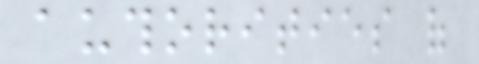authorities of
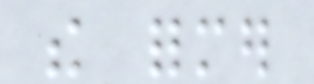the former
